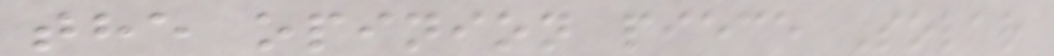the opinion piece Solar
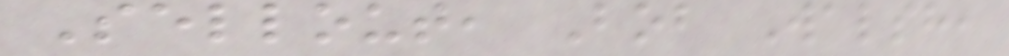Sellout, Bob Walsh,
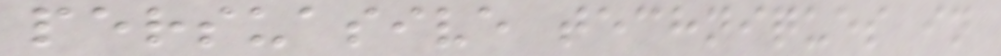persuasive techniques in
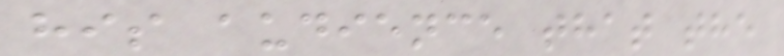his audience that the
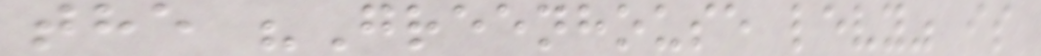the "Greenhouse levy" is
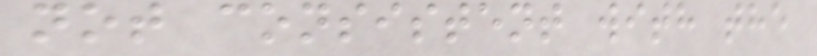not consistent with the
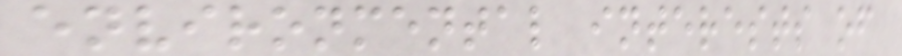environmental interests of
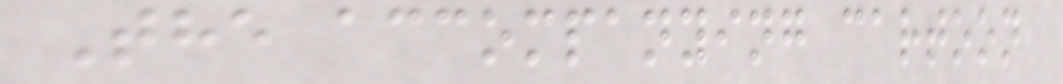The accompanying cartoon
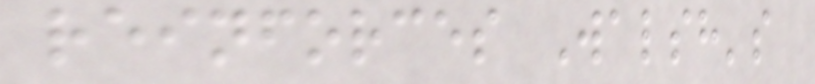reinforces Walsh's
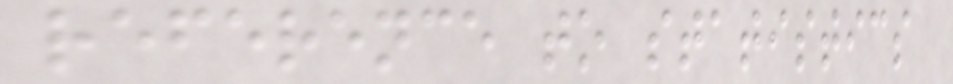reference to statistics
